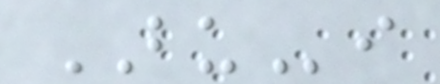BUi
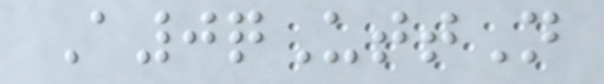A0qUttN
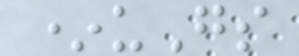*uGs
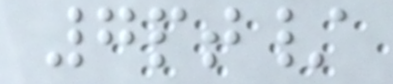7pt/
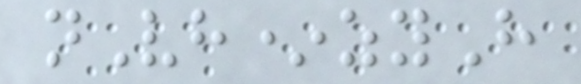nVh*zyH
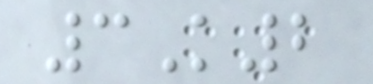3K2
